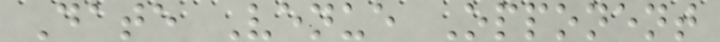Date Venue Opponent
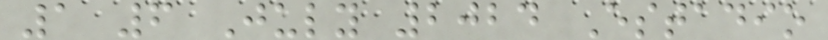1 6 July 2024 Estadio
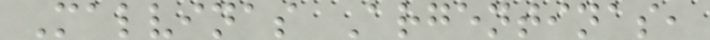Malvinas Argentinas,
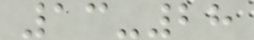13-28
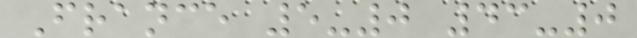France 5-0 43-0
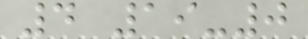4 19-0
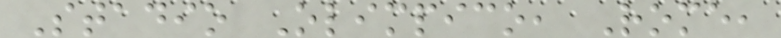Stadio Olimpico, Rome,
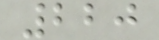220
